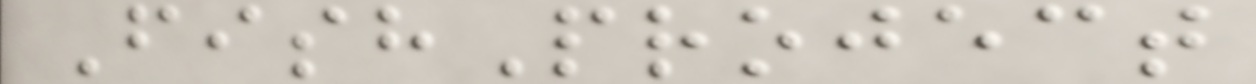FishProject
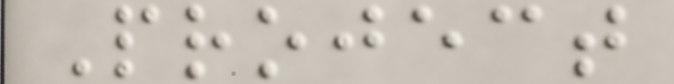Project
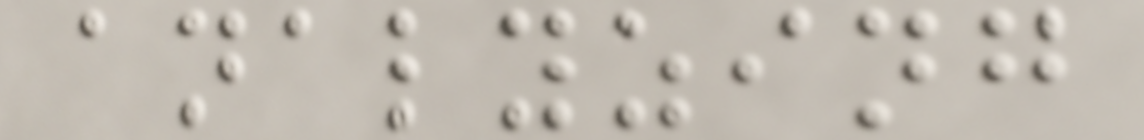analyzing
